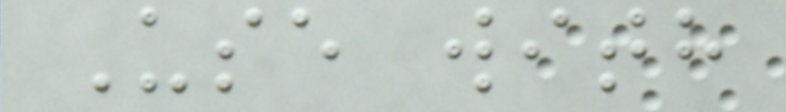Use with
